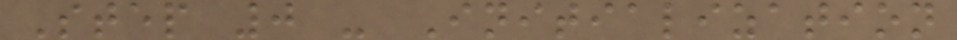Step 0 - Initialization
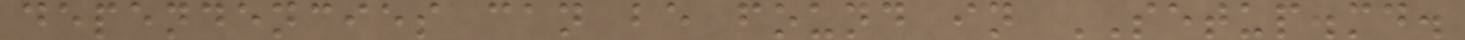dependencies can be found in SETUP.md.
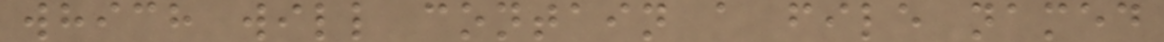which will contain a file named
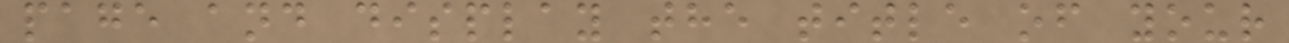page and display the title of your
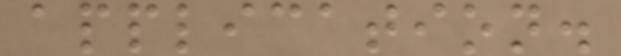application.
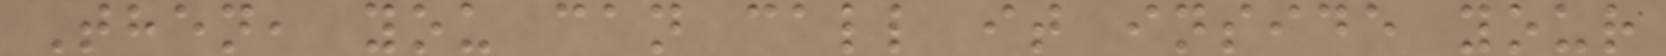Then, you can call it inside your
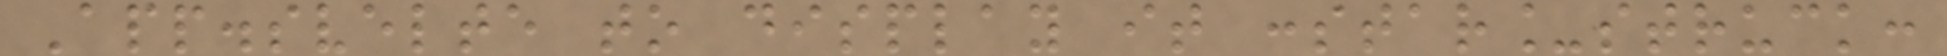App.svelte to display it :star_struck:
